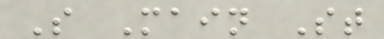S Main St
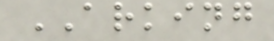ARKING
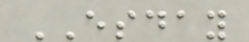ESDAY
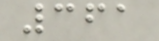361
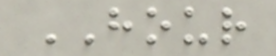HOUR
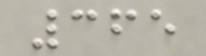365
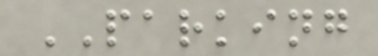PARKING
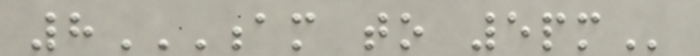8AM TO 5PM
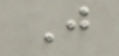J
